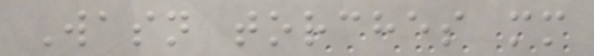Wasn torches mm
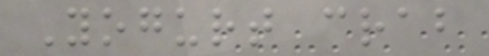Yogurt crab
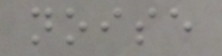noise
